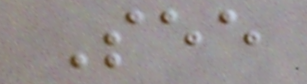See
